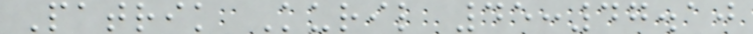Patrik Kuril 45:47.10
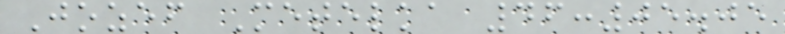Jozef Metelka 46:05.05
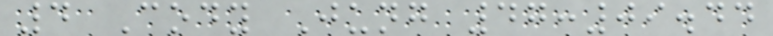4 Cody Jung 47:09.44
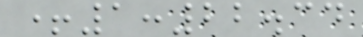+1:22.34
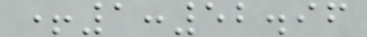+1:52.96
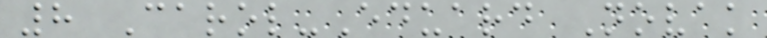8 Carol-Eduard Novak
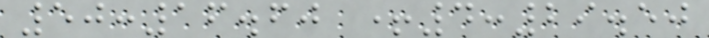50:16.60 +4:29.50
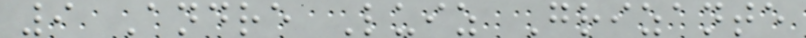9 Andre Luiz Grizante
